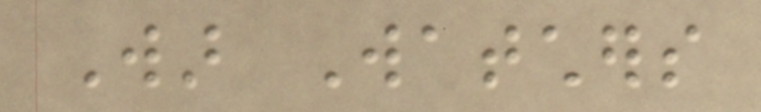War Watchers
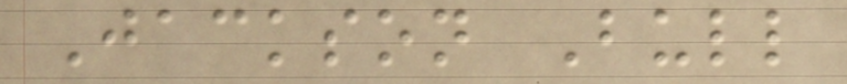Jackson Bull
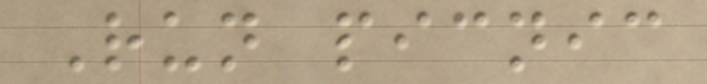Run picnic
